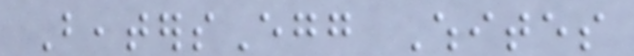BeatersEgg Whites
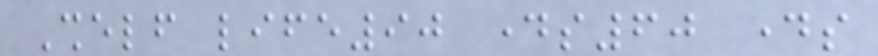Shelf life90 days60 days
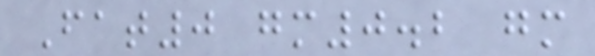Fat0 gm0.2 gm
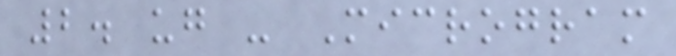2. ug - Microgram
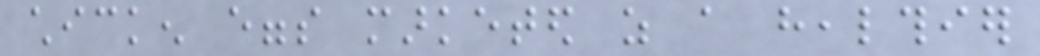chicken eggs marketed as a healthier
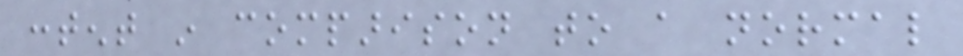content in comparison to a normal
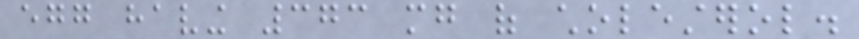egg having 373 mg of cholesterol.
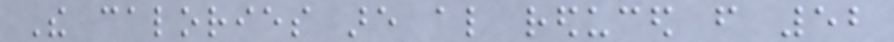The calories are also reduced from 52
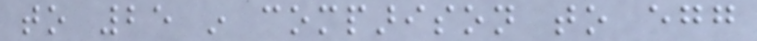to 25 in comparison to egg
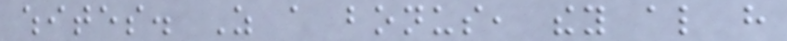whites. As a bonus, they also have
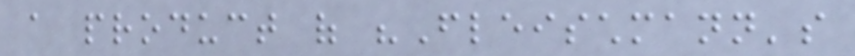a product of "Fleischmann's
